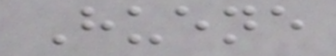Huene
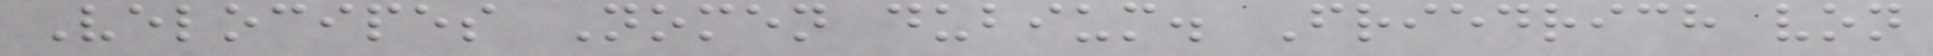Velocipes Nomen dubium. Friedrich von
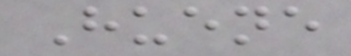Huene
